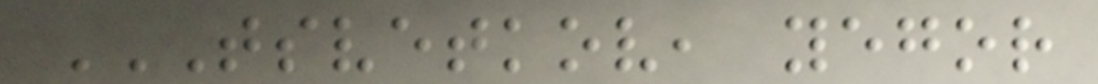TSVETKOV, YEGOR
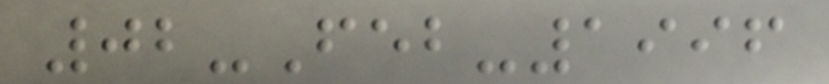02-Feb-1996
